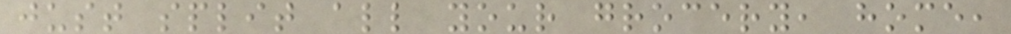just split all your grocery, home,
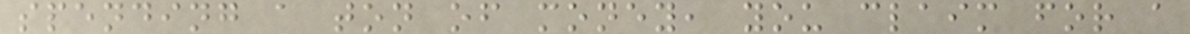spending a ton of money, you claim for a
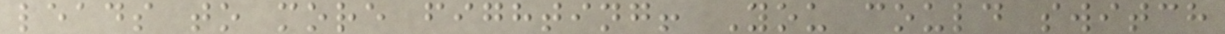leads to more fighting! You could switch
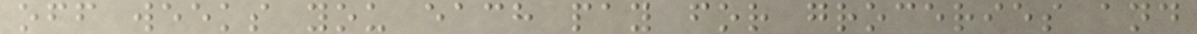off weeks you each pay for groceries and
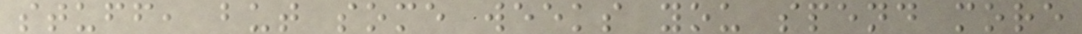stuff, but some weeks you spend more
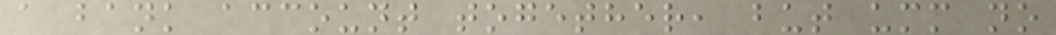a bank account together, but umm no
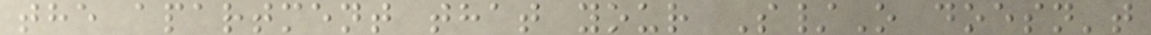the apartment that your S/O doesn't
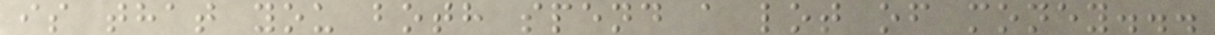is that you both spend a lot of money...
